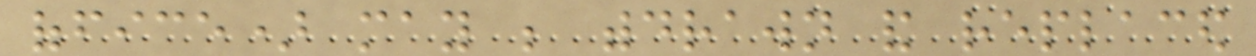office) may be withdrawn and replaced
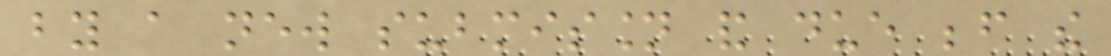by a new submission and due before the
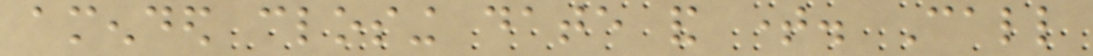amended closing date and time. Call
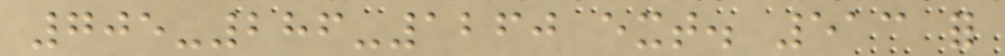705-286-1260 ext. 513 for
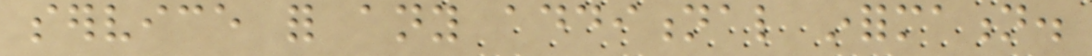service for any additional information.
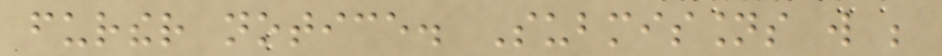further notice. Submissions will be
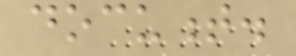document.
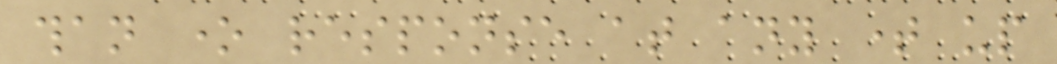than one response at any time up
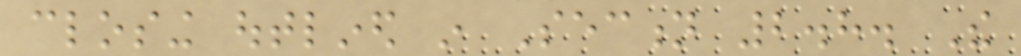closing outlined in Section 2.8. The
